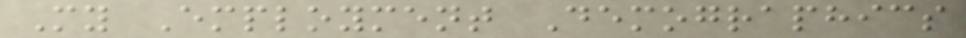My Employment Demographics
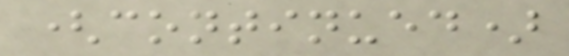(continued)
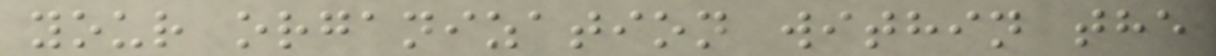your organization within the
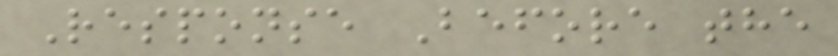Response Before the
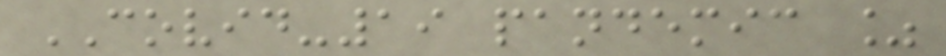COVID-19 pandemic %
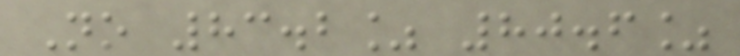No 83.2% 80.6%
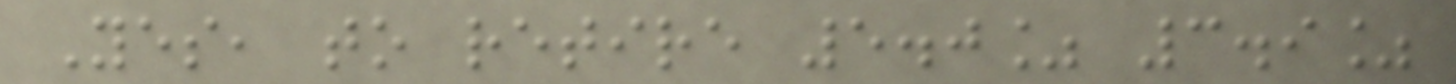Yes, to retire 5.0% 3.9%
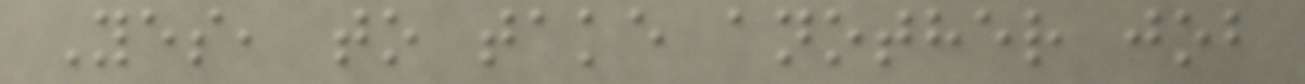Yes, to take another job
